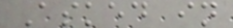Asked in
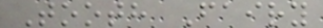Tooth Fairy
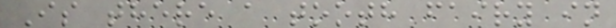Is there a tooth fairy in
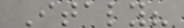Italy?
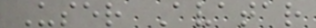User Avatar
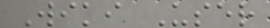Wiki User
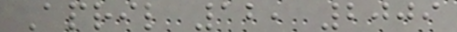April 12, 2009
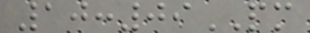10:09PM
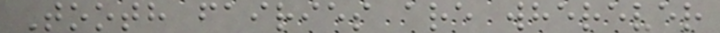Tooth fairies are wherever
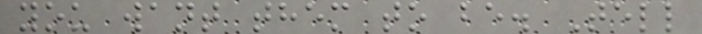you want them to be. Tell
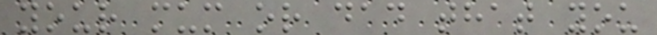your mum or dad that you
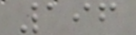196
